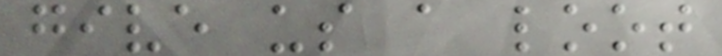give us a loot
